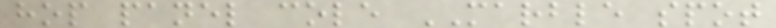hop panel cole MARBLE spot
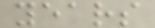years
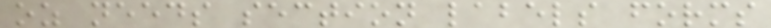oz needs section labels forms
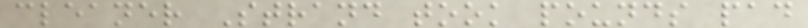cleaner Strand took pounds pad
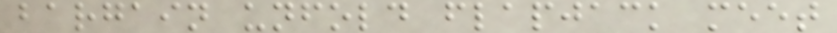bargain unfold flapjack meet
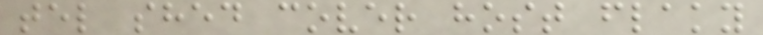tel shed cover host flaky
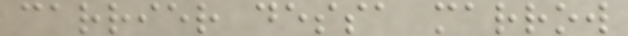carrier dessa marrow
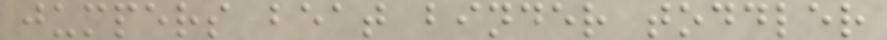jumpers beat binder toddler
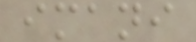imani
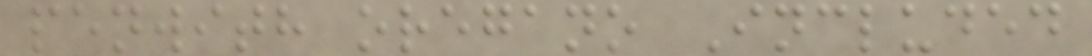penwith oregano Included
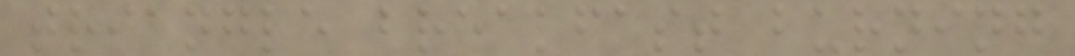triangle breakfast burning
